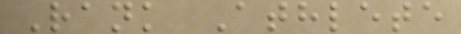Rank Athlete
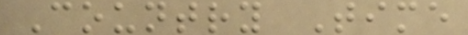Country Time
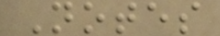Notes
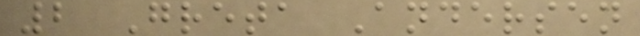2 Greta Andersen
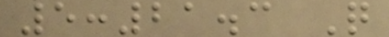5:21.3 Q
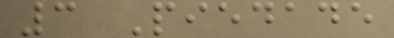3 Piedade
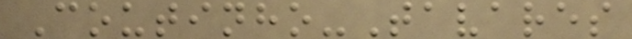Coutinho-Tavares
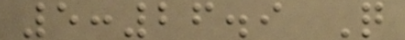5:26.9 Q
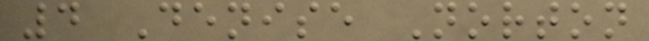4 Denise Norton
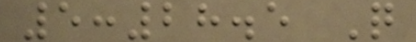5:28.5 Q
